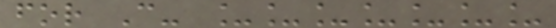for C- _______
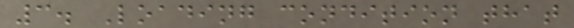3. Loading condition that
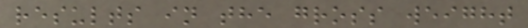results in the gross weight
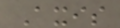Axis
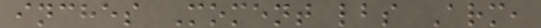inches Moment lbs Arm,
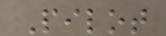Pilot
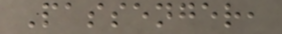Passenger,
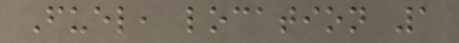Fuel, location 1
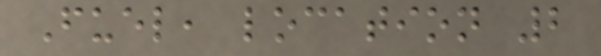Fuel, location 2
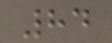84
